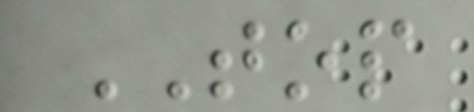TOP
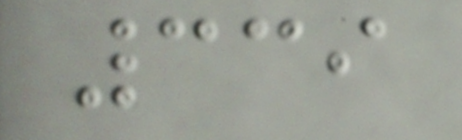339
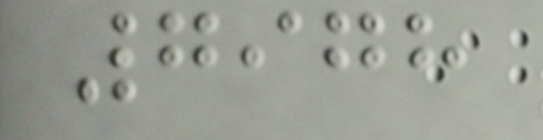7978
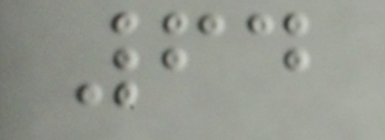64
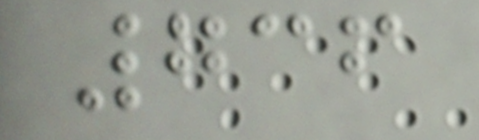736
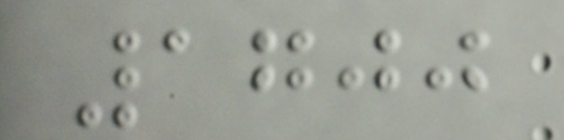1700
